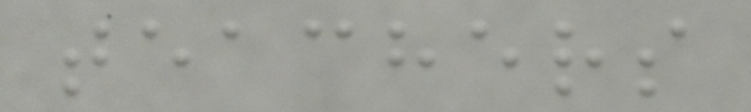teachers
